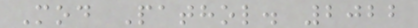Mod Pathol. 2022
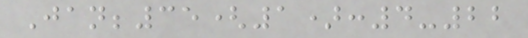Jan;35(1):4-22
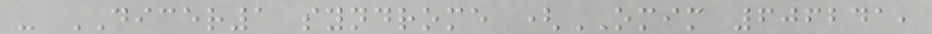- DICER1 syndrome (OMIM 606241,
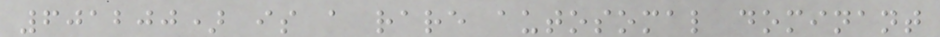601200) is a rare autosomal dominant
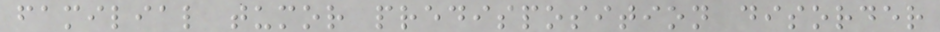familial tumor predisposition disorder
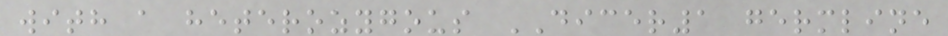with a heterozygous DICER1 germline
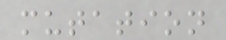mutation
